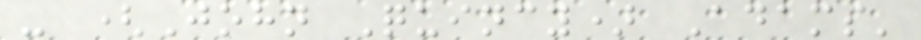- (John Quincy) Adams'
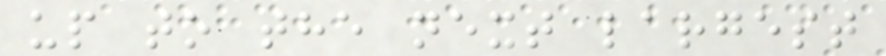up to the next largest
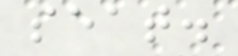seat.
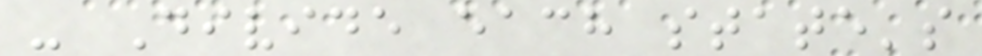- Divide each state's
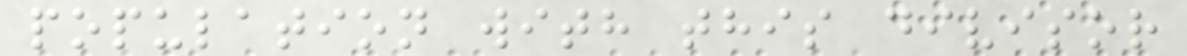population with this divisor
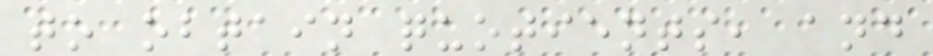to obtain quotients, and
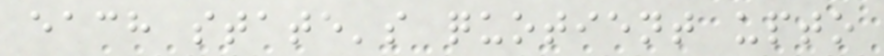each state's quotient upto
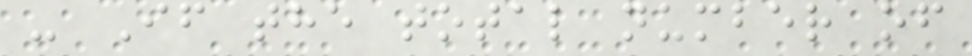- If the total number of
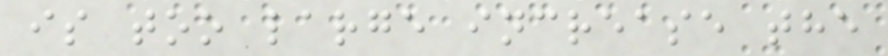is too large increase the
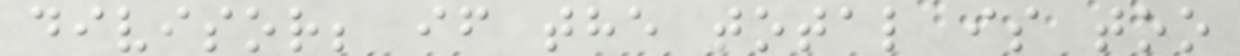divisor; if the total is too
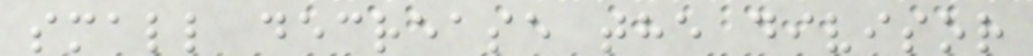small decrease the divisor
